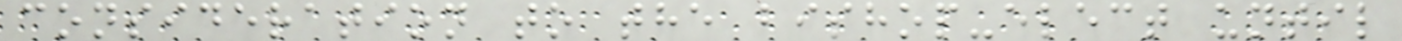consideration to the bishop-elect until
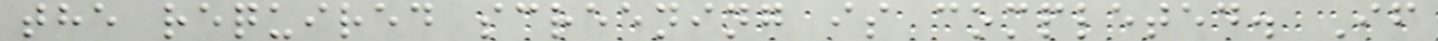the required screening is completed. If
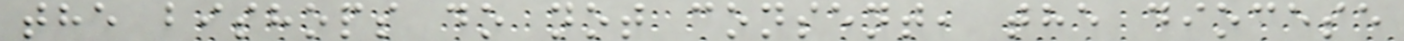the bishops do not consent, the diocese
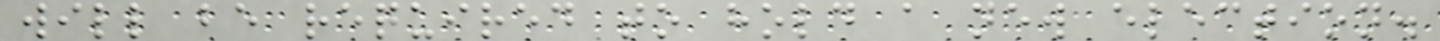will be required to hold a new election.
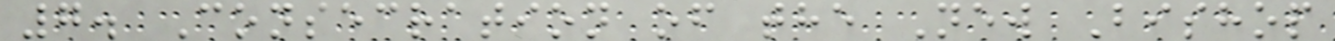7. Consecration of the New Bishop
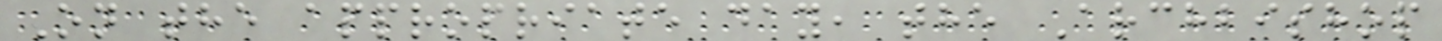On the appropriate day, the Archbishop
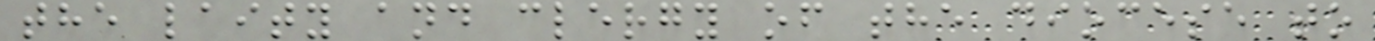the laity and clergy of the diocese to
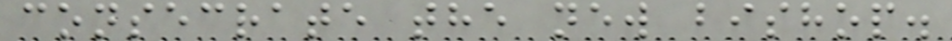consecrate the new bishop.
